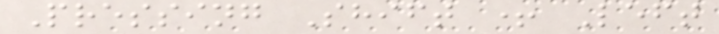Pressing Shift + Left
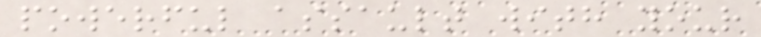powerful assault with your
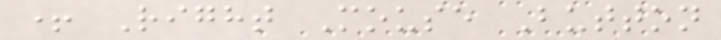+ Right Mouse Button
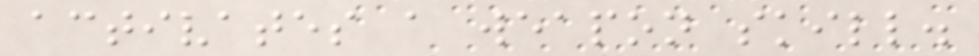activates a weapon skill.
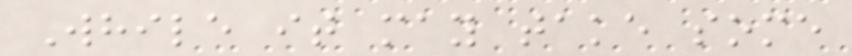While it may take some
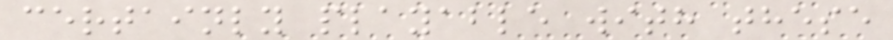certainly playable with these
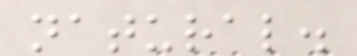natural.
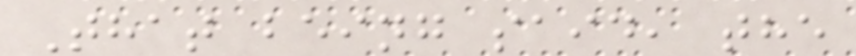That being said, the
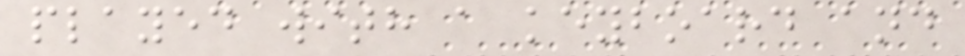played with a keyboard and
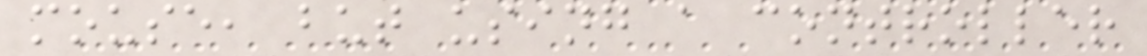mouse, but using a controller
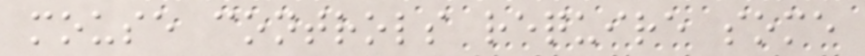mouse controls require some
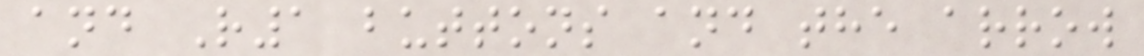and R1 buttons and the arrow
